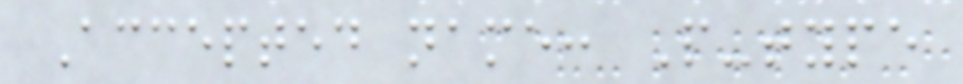Accepted name: P-type
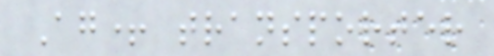Ag+ transporter
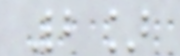2]
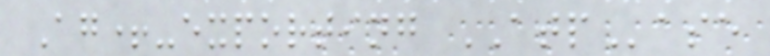Ag+-exporting ATPase
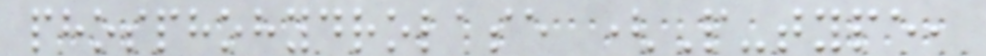phosphohydrolase (P-type,
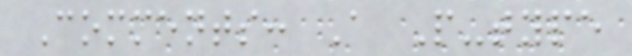Comments: A P-type
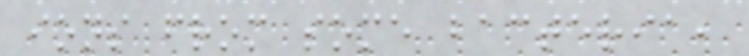ions from some bacteria,
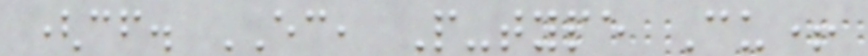(cf. EC, P-type Cu+
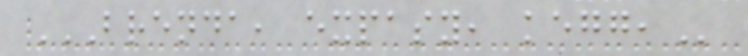BRENDA, EXPASY, KEGG,
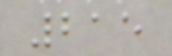215
